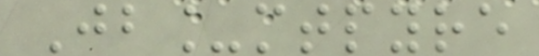Jb_mtpyre
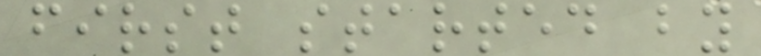first started by
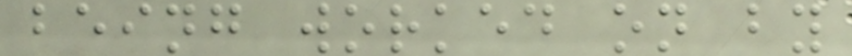being worked on by
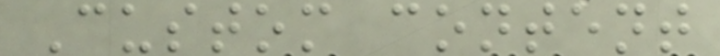Custom content
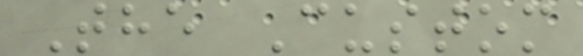The Custom
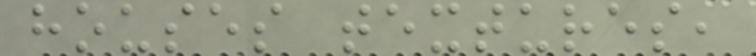houses textures,
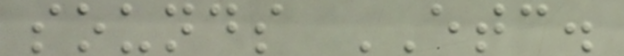sounds ETC.
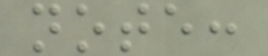note:
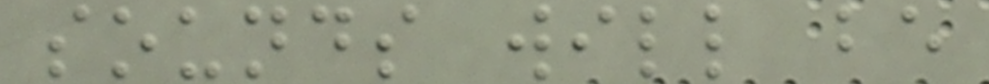sounds will be
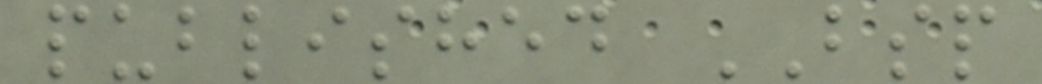published BSP
